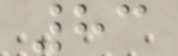83
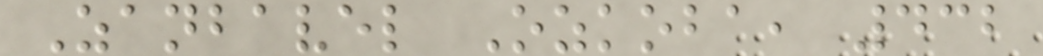Zanbavel Ozkoba, 432
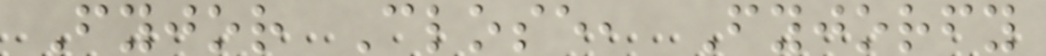Fyjor Close, Fyjorfy
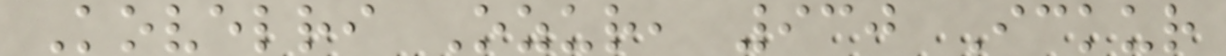Kovelri Ozur, 930 Ickur
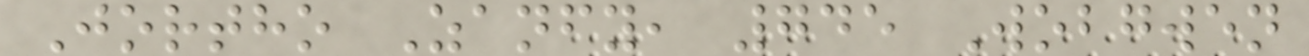Jortho Zanfy, 745 Wobgwen
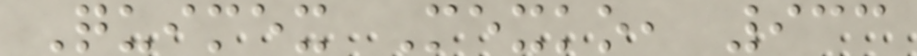Quimex Mexko, 933
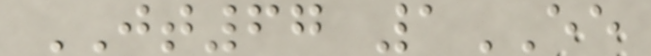JT67 1EE
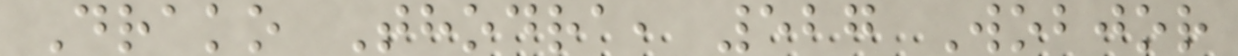Drako Thodra, 527 Wobjor
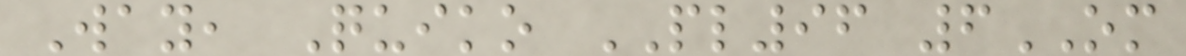Way, Quiko PL96 6OM
